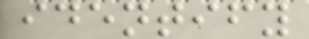identify
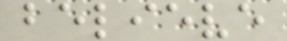believe
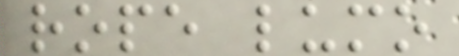rope lumo
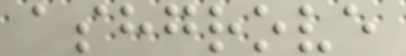ashgrove
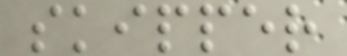skipper
